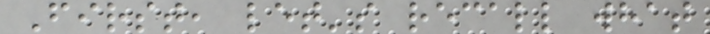First, let's recall what
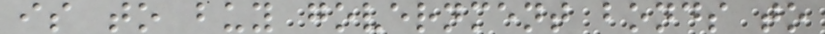is to buy government bonds to
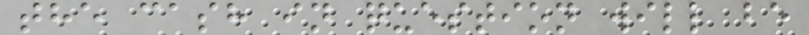the cash in question will be
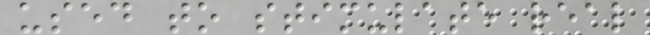used to stimulate real
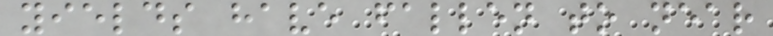yields have fallen to near
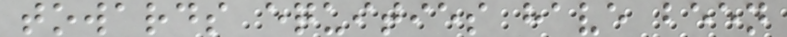towards equities have been
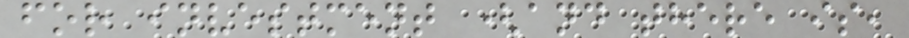for investment (and there is,
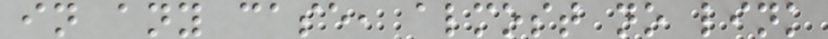in any case, almost no link
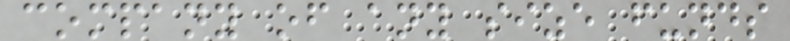company of any size funds
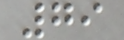79
